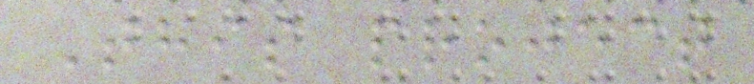This project
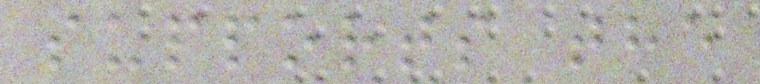supports the
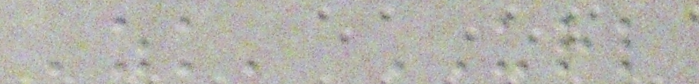'zk' URL
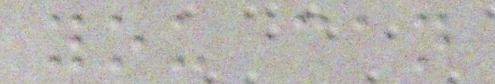you can
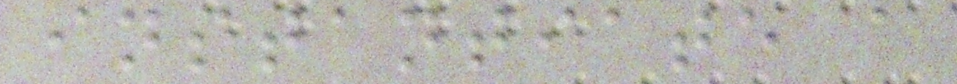instantiate a
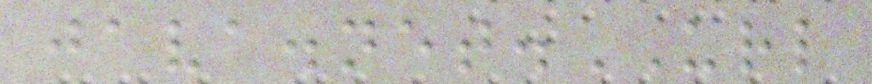java.net.URL
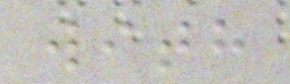with
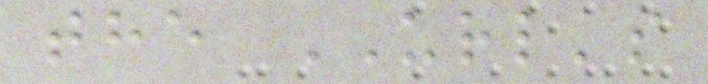the URL's
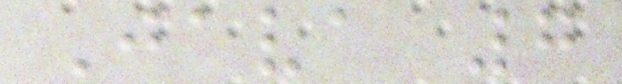Java 7
